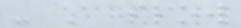- A slow
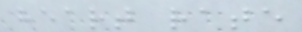heart rate
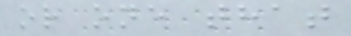or one that
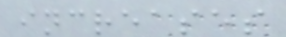increases
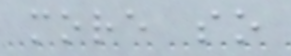more so
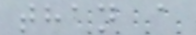than a
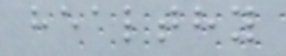healthy
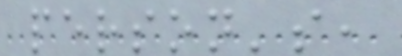person's,
